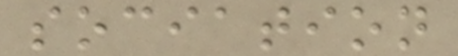sociation
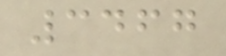3467
